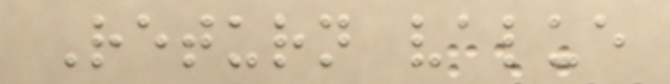Return value
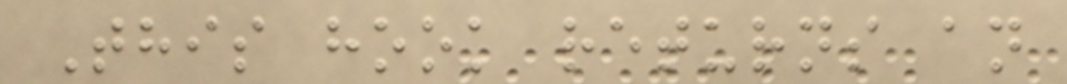This hook returns an
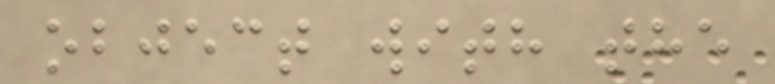object with the
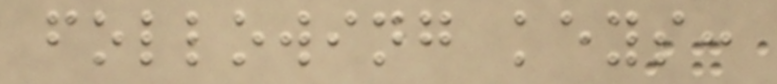following keys:
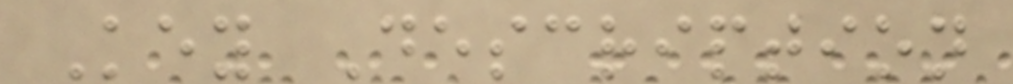Key Description
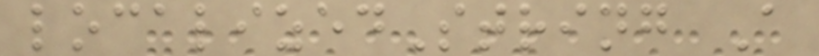localizedString A
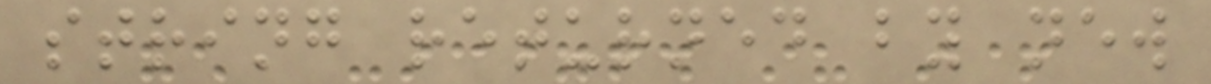string returned by new
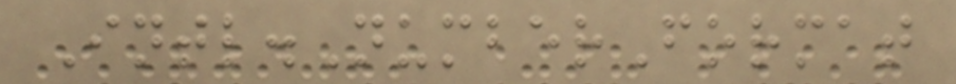Intl.NumberFormat
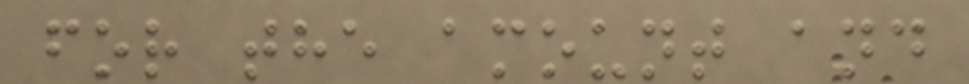for the amount and
